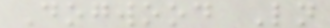Dogwood Ln
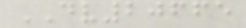DV20665
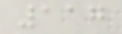117
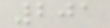201
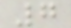7
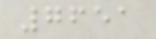7651
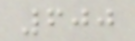600
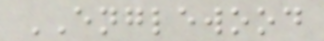ENGLEWOOD
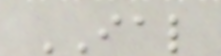IAL
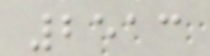2513
